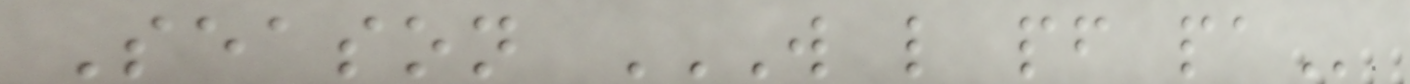Season W L PF PA
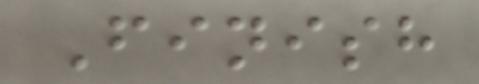Finish
